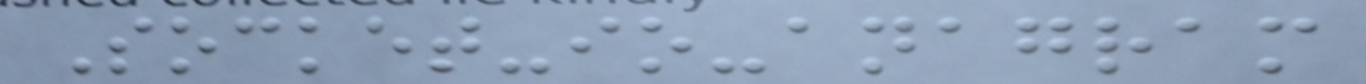Socket-io-anagram
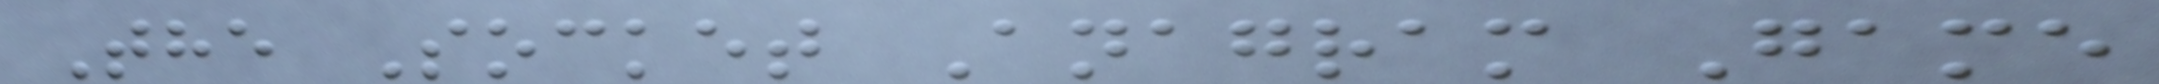The Socket Anagram Game
